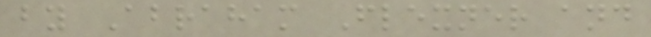by Abraham Flexner and
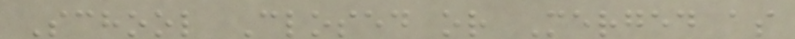School Closed or Merged as
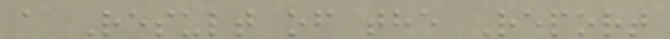a Result of the Report
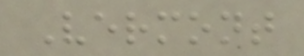Vermont
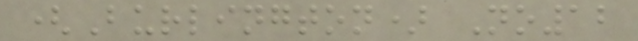(Burlington) No12
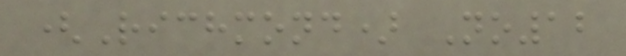(Richmond) No12
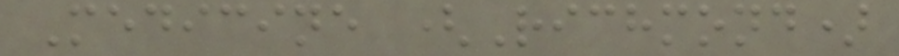Medicine (Richmond)
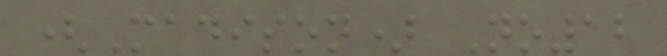(Madison) No12
